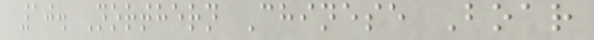10. Northern Chinese Boar
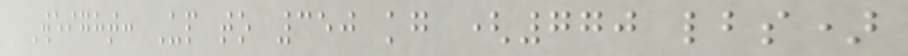Weight: Up to 350 kg (770 lbs)
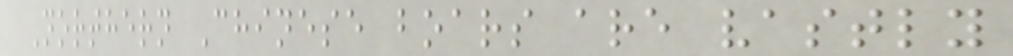Northern Chinese boars are vastly
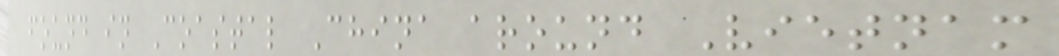found in Coastal China around Vietnam
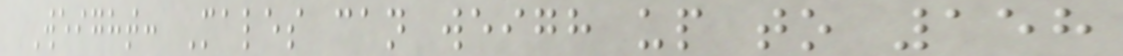Weight: Males can weigh up to 158
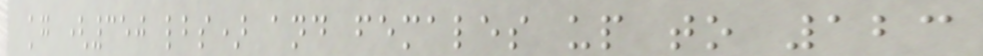kg (350 lbs) and females up to 123
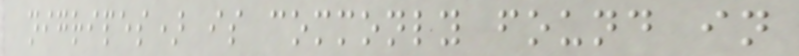nigripes) is commonly found in
